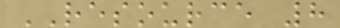RESOURCE 8
